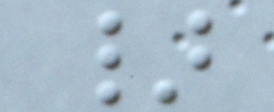}
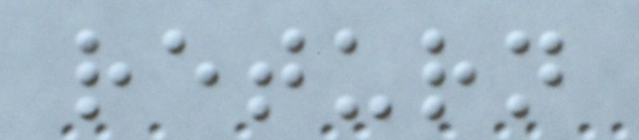return
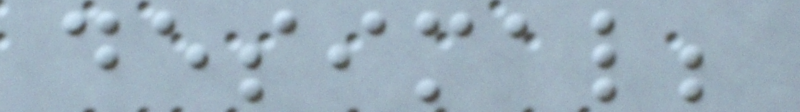desimal;
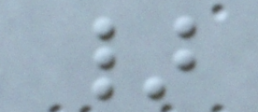}
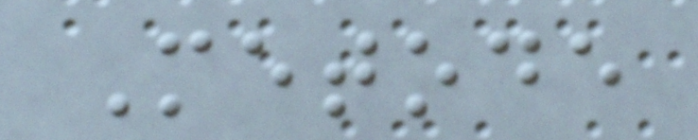Metode
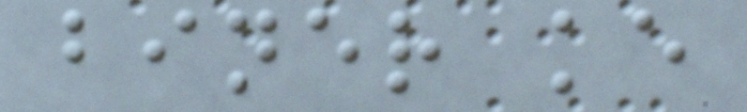biner ke
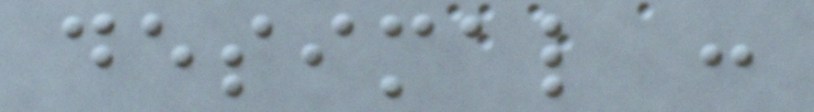desimal :
